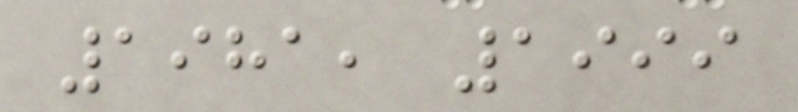1981, 1999
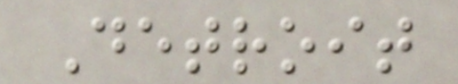Detroit
